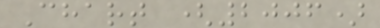Chart (2006)
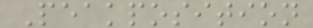Peakposition
